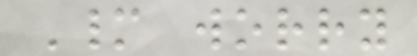Many worry
